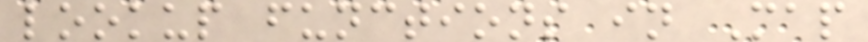lookup functions in Map
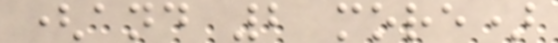(and 2 more)
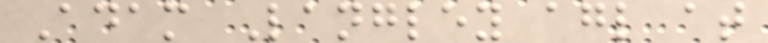Adam Langley agl at
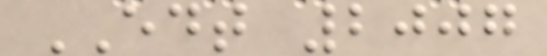EDT 2007
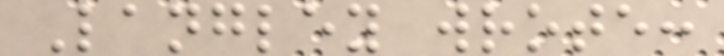Langley wrote:
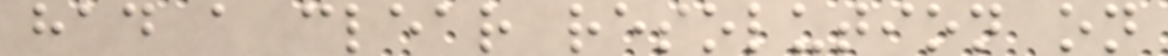had a clear resolution on
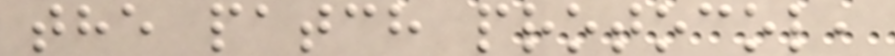the patch protocol,
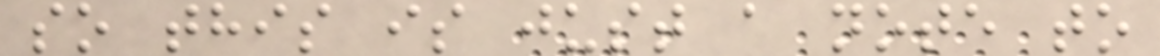so this is just a note to
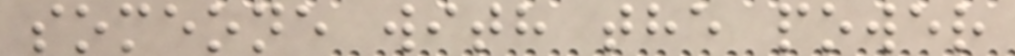someone with the power
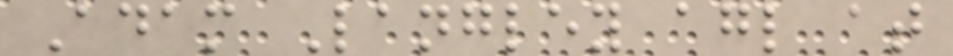Adam Langley agl at
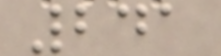241
